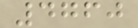4760
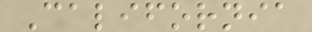California
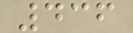436
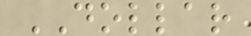DOLLAR
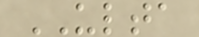ULTA
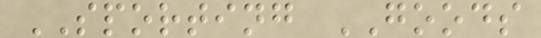SPORTING GOODS
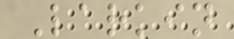Larkin
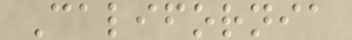California
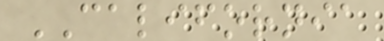CALIFORNIA
